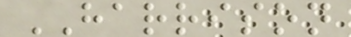HARRISON
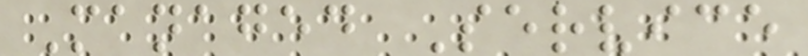Managed Service
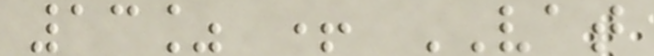13% + VAT
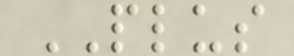PLUS
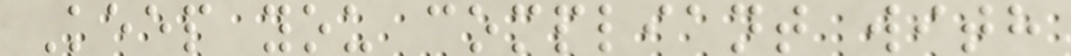Keep you compliant with
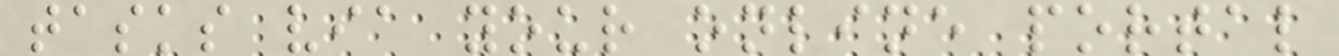tasks via your online portal
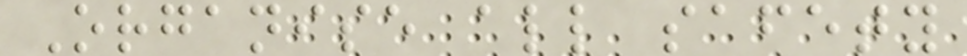Organise all safety
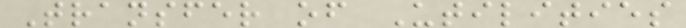Transfer of Utilities
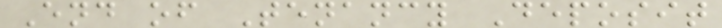End of Tenancy Deposit
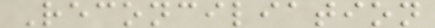Reconciliation
